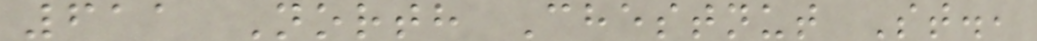611 North Chestnut St.,
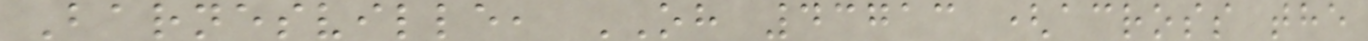Barnesville, OH 43713 (across the
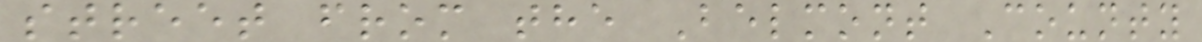street from the Belmont County
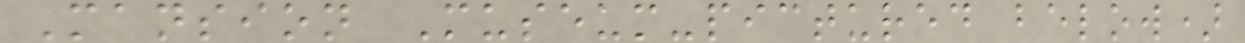Mansion Museum-pictured below)
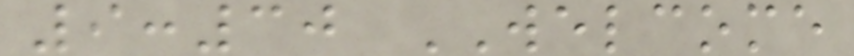9:30 WELCOME
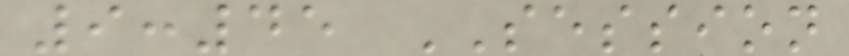9:45 SESSION
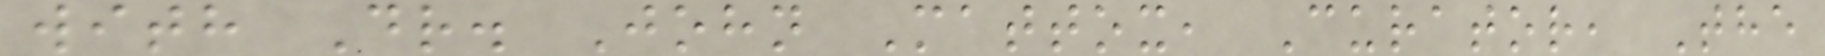with Dr. John Mattox, Curator, The
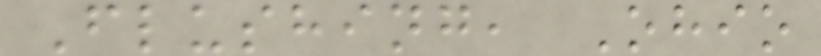Flushing, Ohio
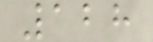128
